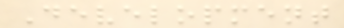Development
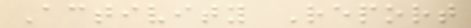Activity Report
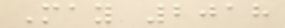May 2018
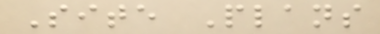Site Plans
